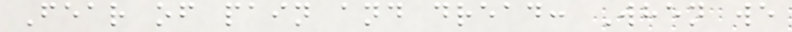Fear of pain and dread: When we
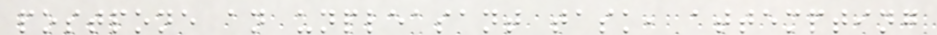postpone an unpleasant task, attempting
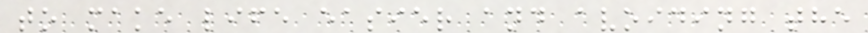to make life easier and avoiding the
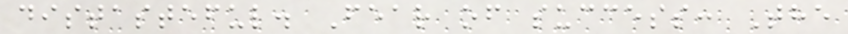distasteful. Fear of success: The
